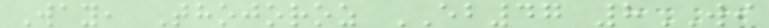Way, Thojoroz EB47 8WI
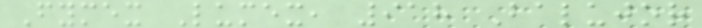Fymex Lumex, 918 Balujor
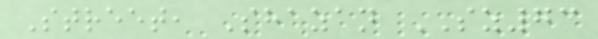Street, Shazan SZ73
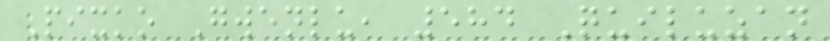Pixko Gwenlu, 584 Quiluzan
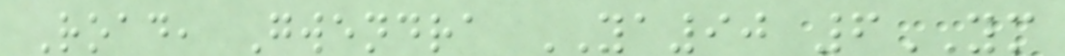Road, Gwendra YA90 6YM
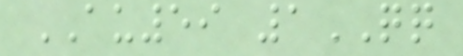AU59 1QQ
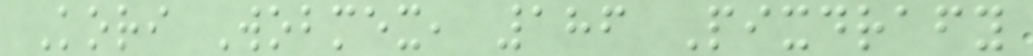Kori Wobmex, 186 Pixdrafy
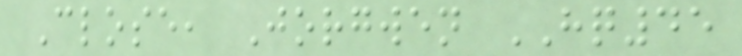Close, Jorgwen HQ45
